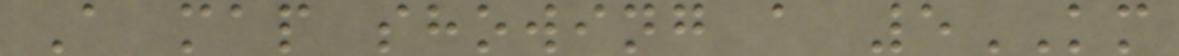A map showing a 5KM
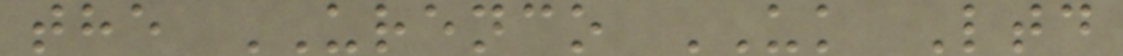the URENCO UK Ltd
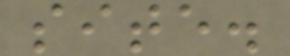site.
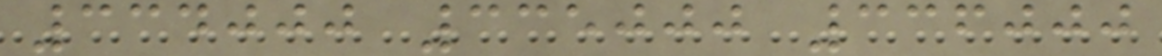334000 335000 336000
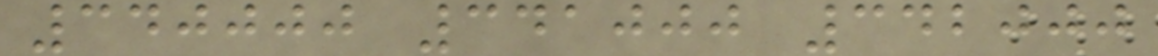340000 341000 342000
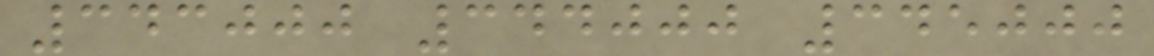343000 344000 345000
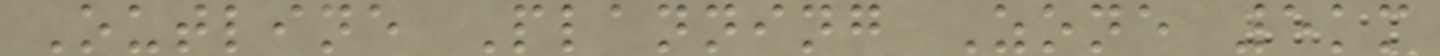Outline Planning Zone 5km
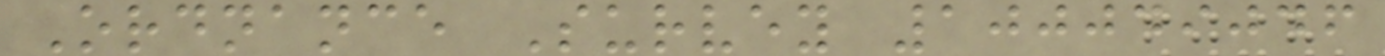Ordnance Survey 100049046
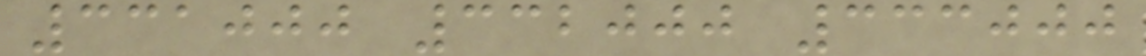331000 332000 333000
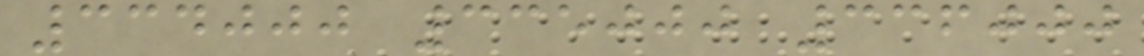334000 335000 336000
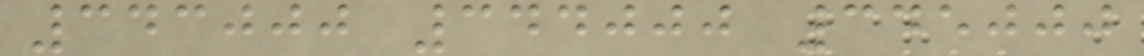343000 344000 345000
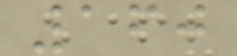160
